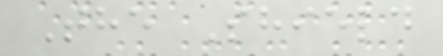The Shield
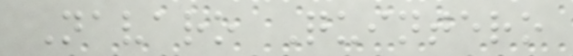Navaro Quintero
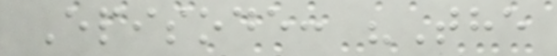Episode: "The
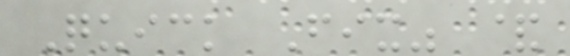Quick Fix" &
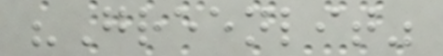"Greenlit"
